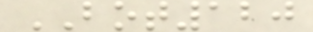BOT120
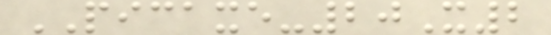PICAXE-20X2
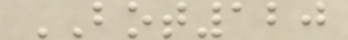BOT120
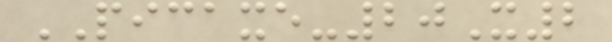PICAXE-20X2
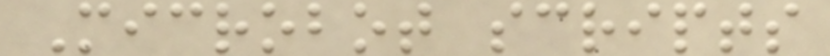Microbot scripts
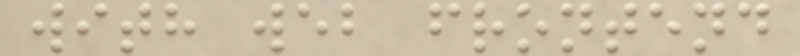with web frontend
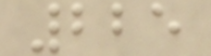225
